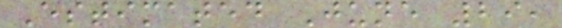Estimated June 29,
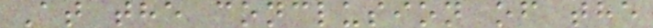At the conclusion of the
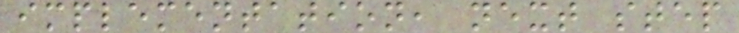implementation, next step
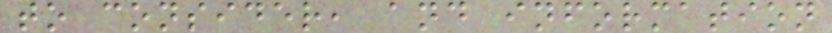to consider, and information
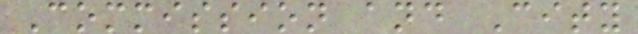Commission and City
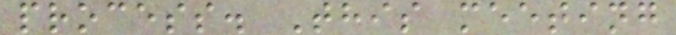process. This meeting
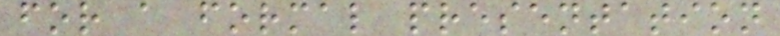for a formal presentation
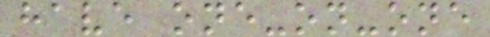have one-on-one
